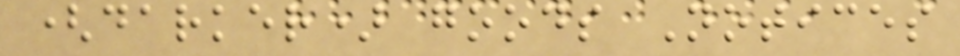(darker) goods Notices
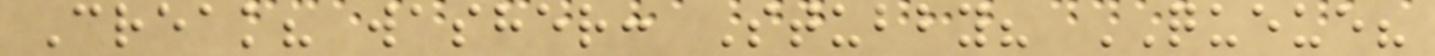Creak? washer: Stubby? QUEUE?
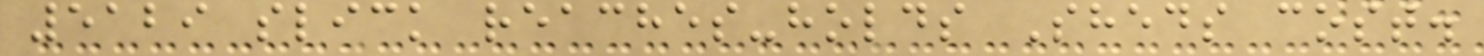5129 slick reaches-holds Sheds cost.
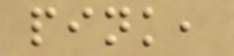pink,
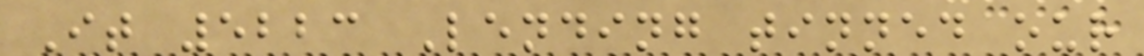It 5223 Lending tinned our
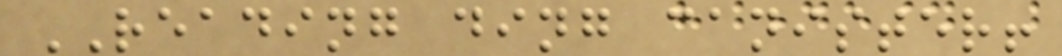READING ding canister!
